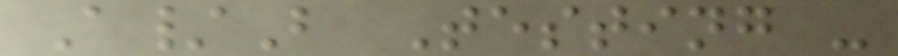A/B Testing -
